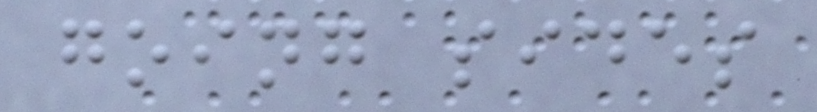going sides
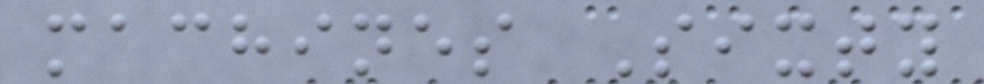machines Sixty
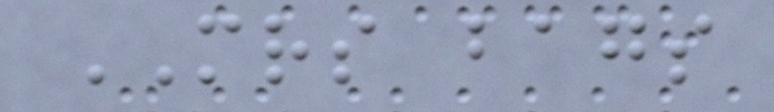MRS bags
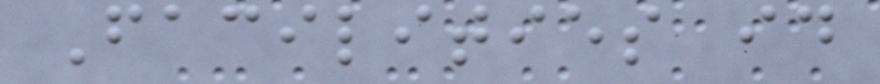Facilities id
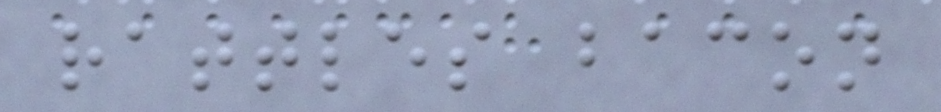rattles bacon
